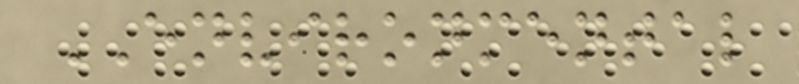ENVIRONMENTAL
